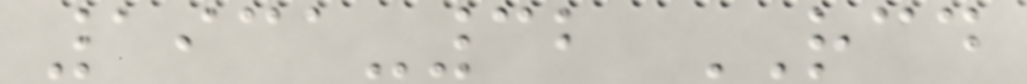1931-32 RCD
